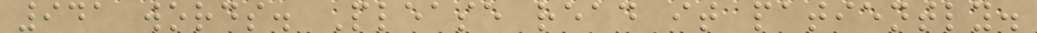941 words. Please read it patiently.
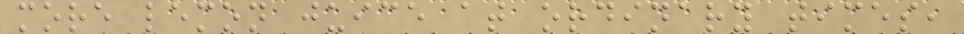more lemon juice at ordinary times,
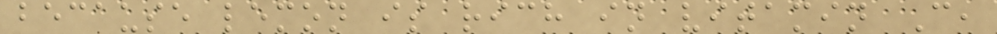because lemon is rich in vitamin C,
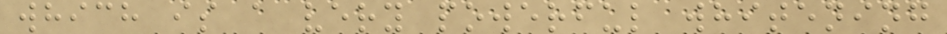which is a very powerful whitening
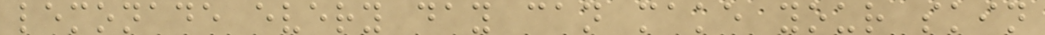lemonade every day can make your skin
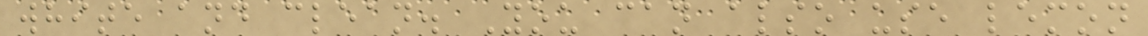white and clean. You can also use lemon
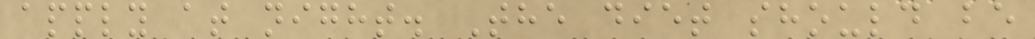apply at night. The diet should be
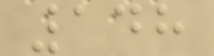148
